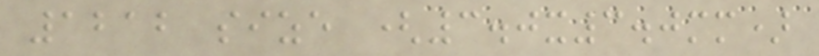1212 size (3.0x3.0mm)
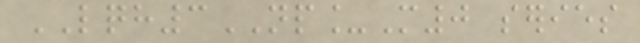LQH3NP_M0 series
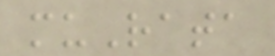muRata
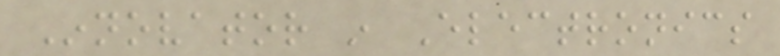Innovator in Electronics
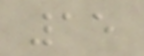15
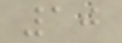10
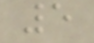5
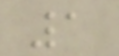1
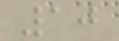10
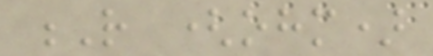R (ohm)
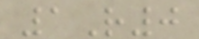1R0
